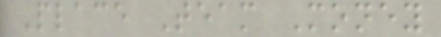Place Team Money
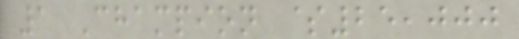1 Champion $25,000
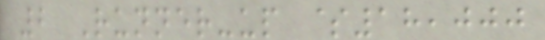2 Runner-up $18,000
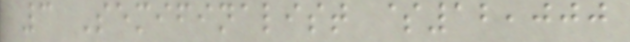3 Semifinalist $12,000
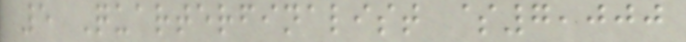5 Quarterfinalist $7,000
